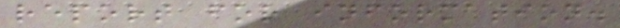report for information.
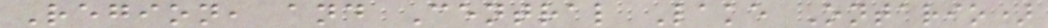Region, and Central Lake Ontario)
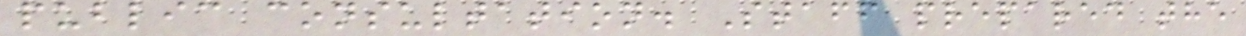public consultation. Staff prepared the
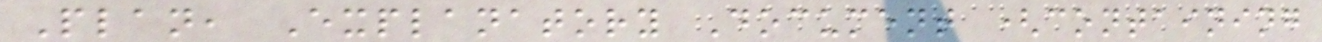Plan, Explanatory Document (containing
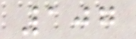107
